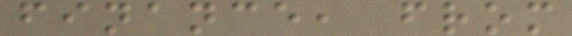finance, from
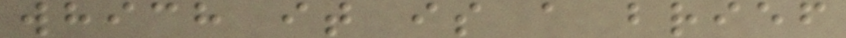which it is a brief
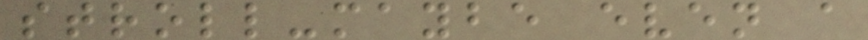stroll-maybe even a
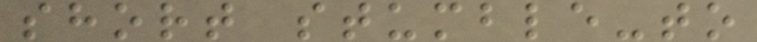short stumble-to
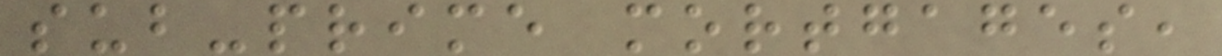sub-prime mortgages,
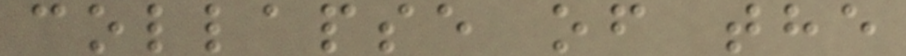collapse of the
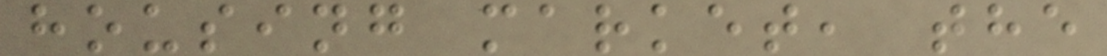housing market, the
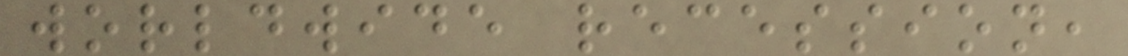worldwide recession,
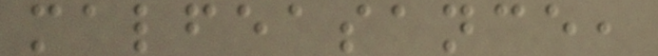malfeasance,
